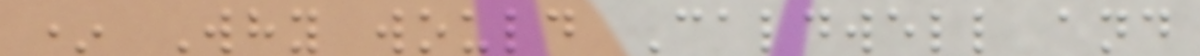* Why would Caldwell and
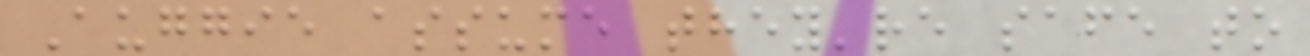Auggie assume they're safe to
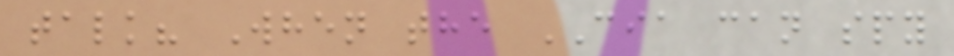talk? When the CIA can spy
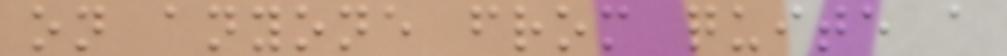on anyone from quite a
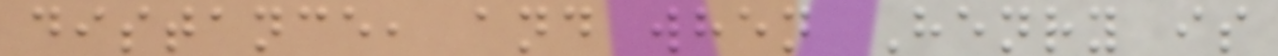distance, and when Henry is
